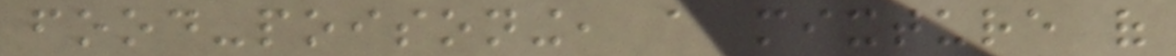food-poisoning, a mixture of
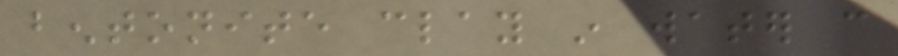bentonite clay in water can
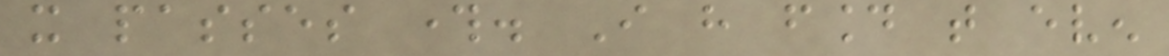it passes through. I have found that even
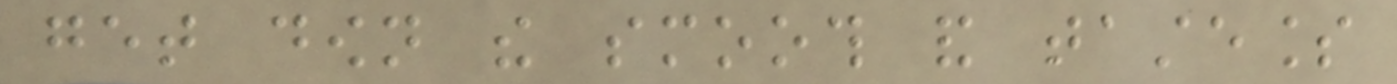get down the smooth and tasteless
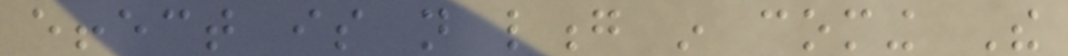effect is not long in coming The
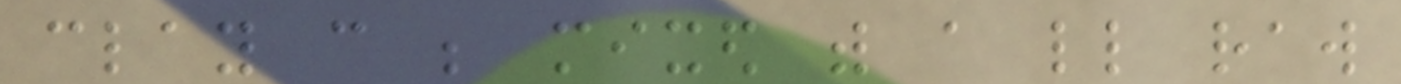clay can be mixed with a little raw
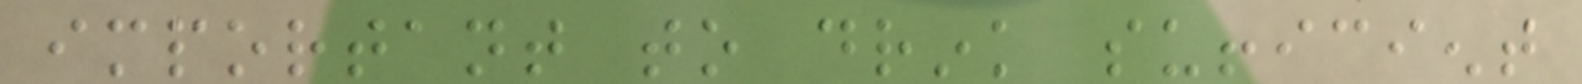important to drink sufficient
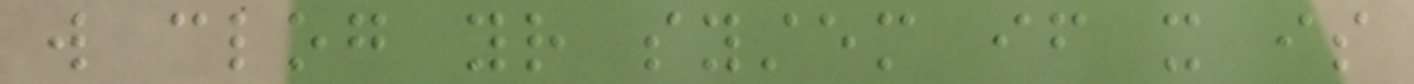will clog your system if it is
